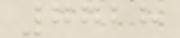7728
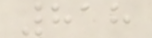818
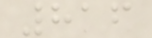816
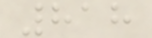818
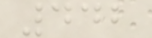442
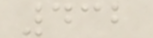432
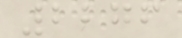2276
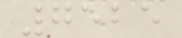7525
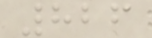826
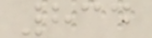834
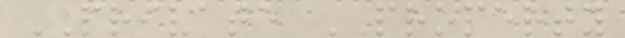PRIVATE PROPERTY
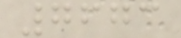7673
